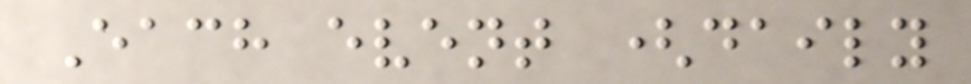Each event (daily
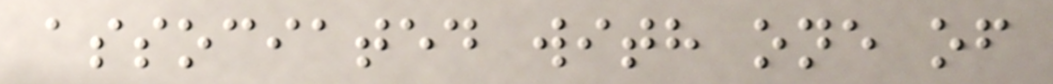associated with one of
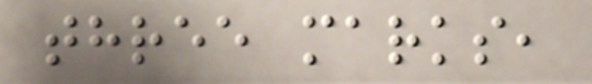three marks,
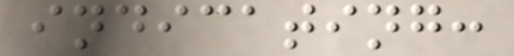indicating:
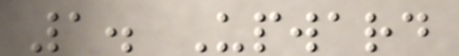1. Upward
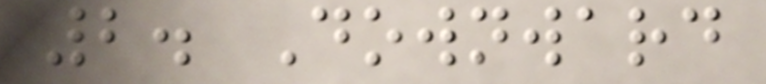2. Downward
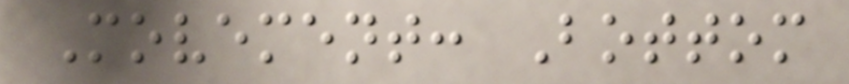Movement: Bottom
